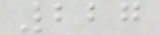227
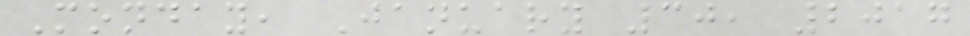Monday, January 30, 2017
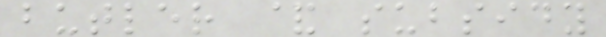butler & subsidy
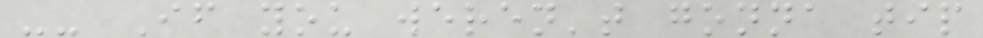-- If you weren't gonna tip
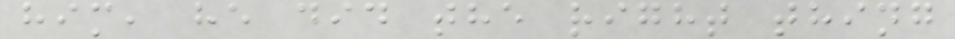him, he did the right thing
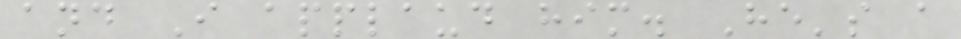and I applaud him. He's a
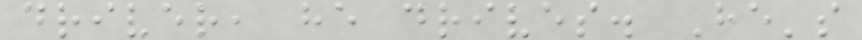driver, he drives. He's
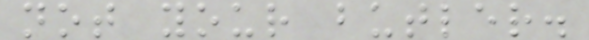not your butler.
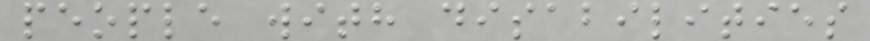people with disabilities
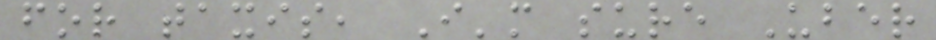for taxis, I'm sure Uber
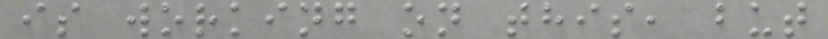is working on this, but
